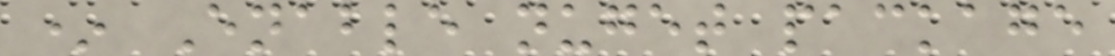* Enable nuget package
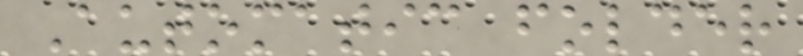Automatic folder
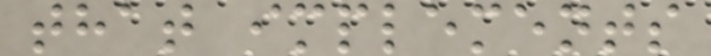that implements
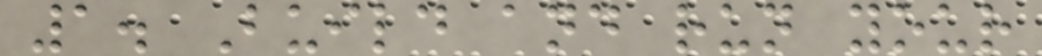1. Build and run your
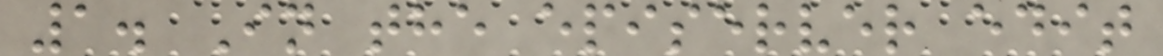1. In the episerver edit
